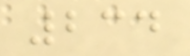234
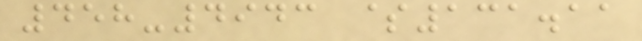458-4943 $131.11
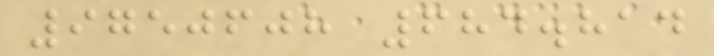9750608 684.814
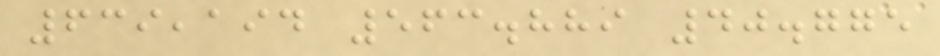639,194 563.889 40.775
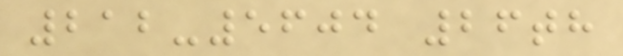212-5604 26th
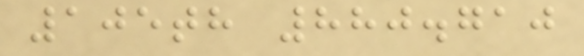105th 880.710
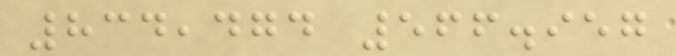834,474 566.957
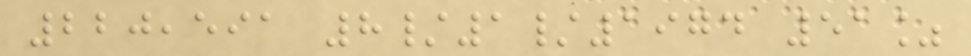220,591 8/1/1974 51%
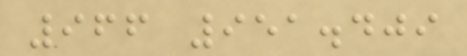966 951.409
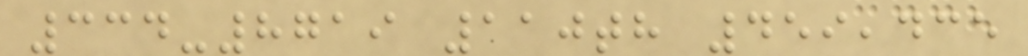334-8719 110th 459,435
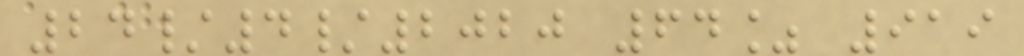24/4/2020 64% 919
